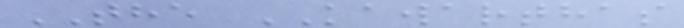THE KAWARTHAS
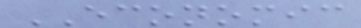ECONOMIC
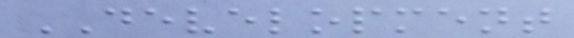DEVELOPMENT
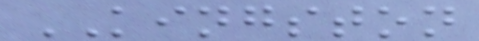KINGSTON
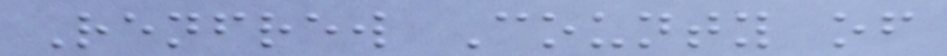Renfrew County of
